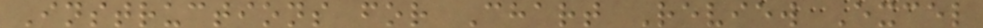Instructions for Chart Review Excel
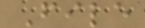File
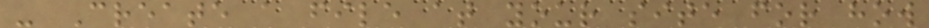- Create a file at your site for how
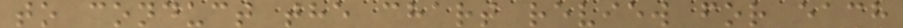to conduct the chart review for each
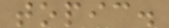topic.
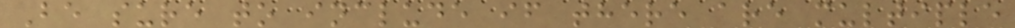Be sure to include if there are multiple
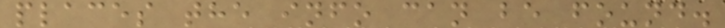places the info can be found.
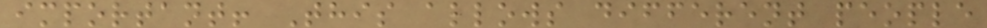important! This allows different people
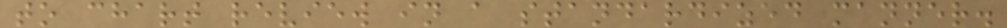to chart review in a standardized manner.
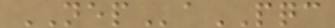NEPaPQC
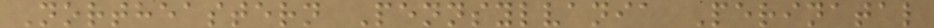Northeastern Pennsylvania Perinatal
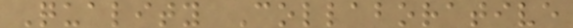Quality Collaborative
